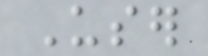User
